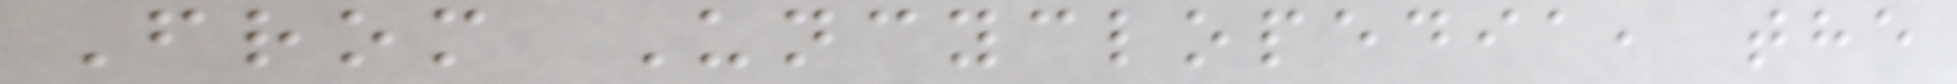From Uncyclopedia, the
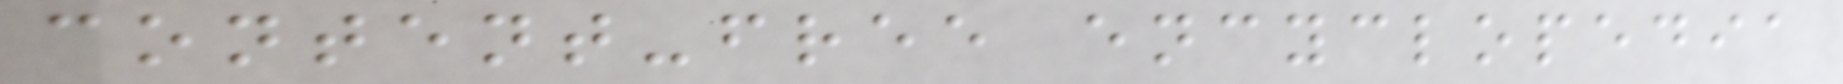content-free encyclopedia
